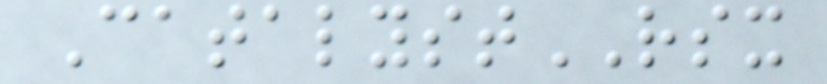CatalystRSX
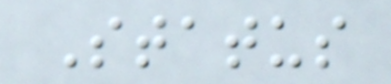Status
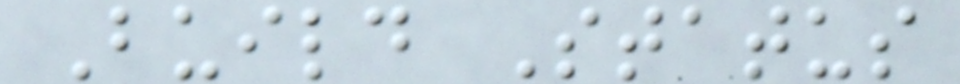Build Status
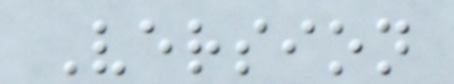Version
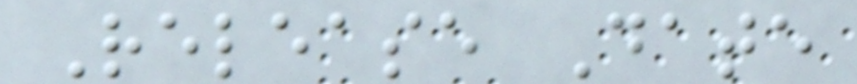Release Date
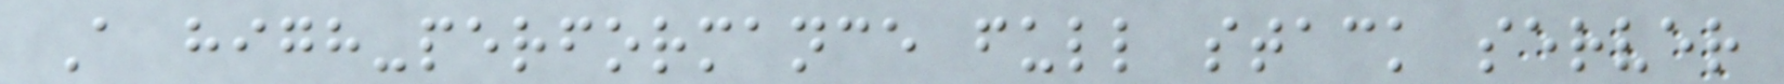A high-performance full stack server
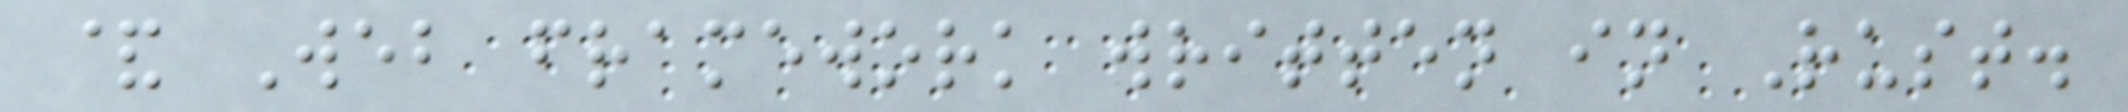& Web framework written in Rust.
